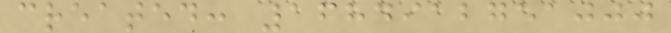created: 1684912751000
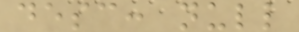desc: null
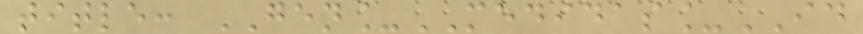title: GEN_MEDIDAS_ID
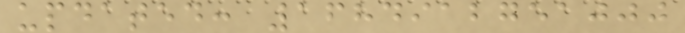updated: 1684912751000
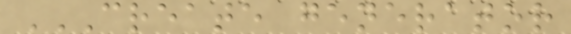CREATE GENERATOR
